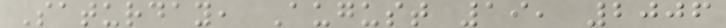Saturday, August 19, 2006
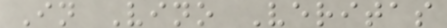In Vino Veritas
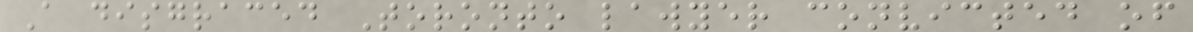A disgraced Toronto lawyer convicted of
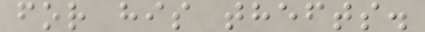for his thefts.
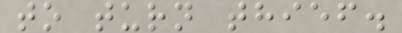to turn thief.
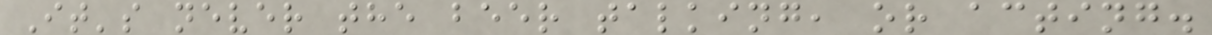It's never the beer talking, or acting.
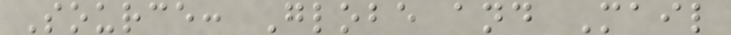Source: Globe and Mail
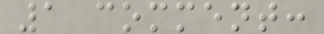1 comment:
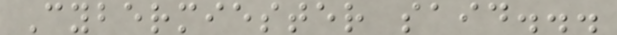Cybermiester said...
